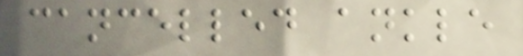cancelled ankle
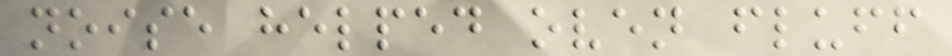noise helped oven fluff
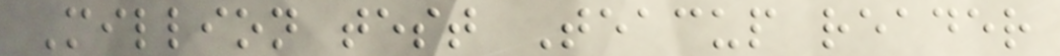Million test Teacup reader
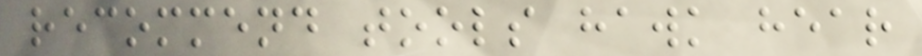recommend tools hawk hear
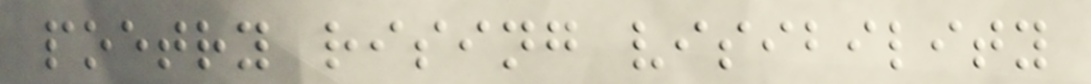poetry rising visibility
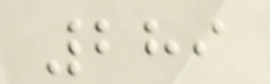289
